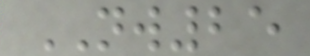NW25
